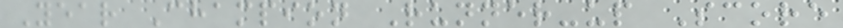Year Champion Runner-up Score
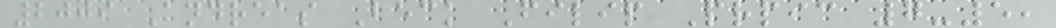2009 Andreas Beck Filip Prpic 7-5,
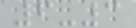6-3
